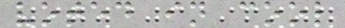voted in cool
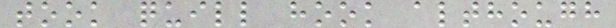took quill hook although
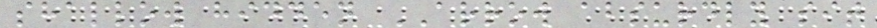shallow hidden ARROW absurdly sit
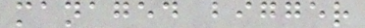managed bigger
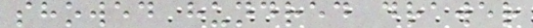showed hundred drawer
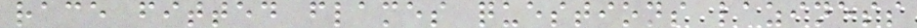race fitted flames questions laziness
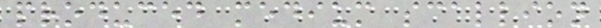produced medium scallion
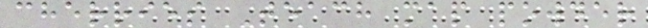cherries Teach map powder
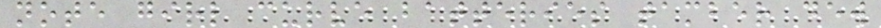note girl curve batteries tamber dew
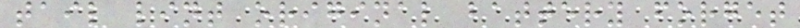tail lint original battery forget
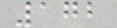172
